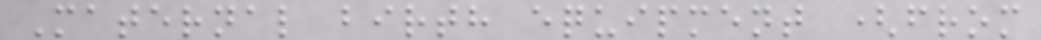Maternal birth equipment (from
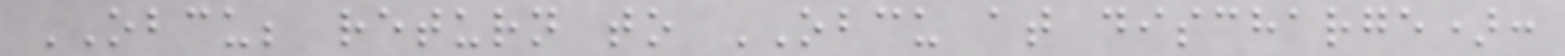OBCU; return to OBCU at discharge):
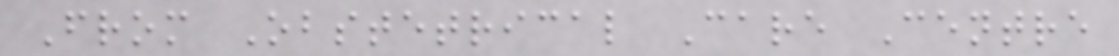From Obstetrical Care Centre
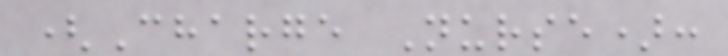(Charge Nurse):
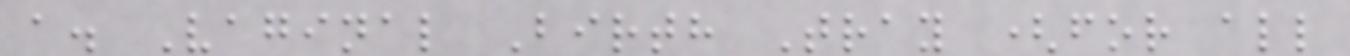a. Vaginal Birth Tray (for all
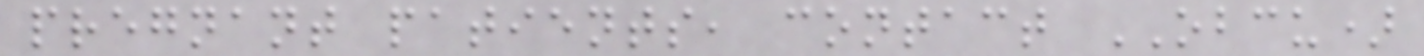pregnant patients, contact OBCU)
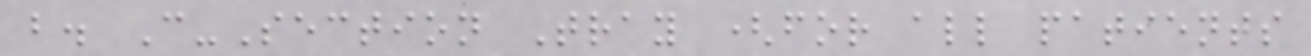b. C-Section Tray (for all patients
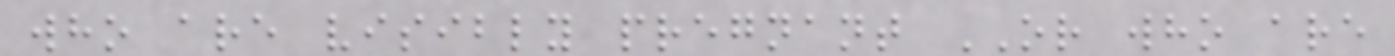who are visibly pregnant OR who are
